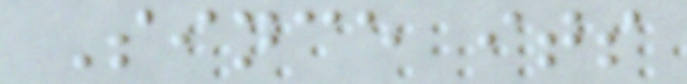Since its
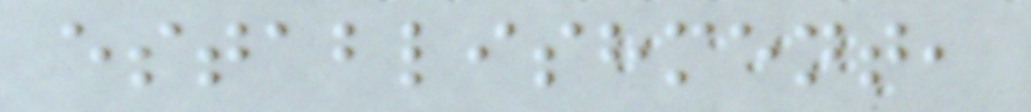establishment,
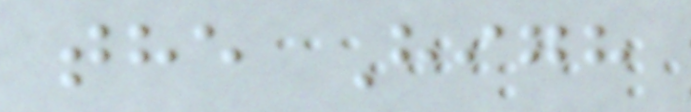the High
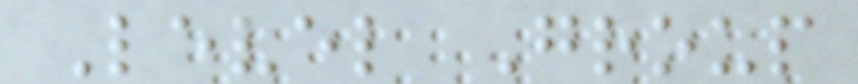Level Group
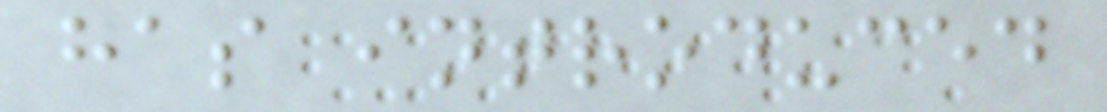has introduced
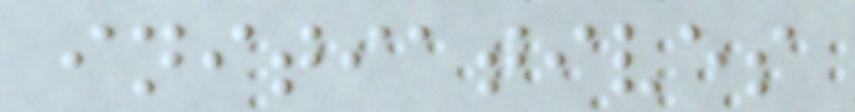initiatives
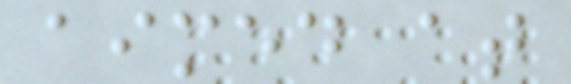aimed at
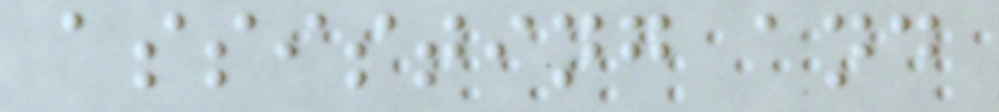assisting and
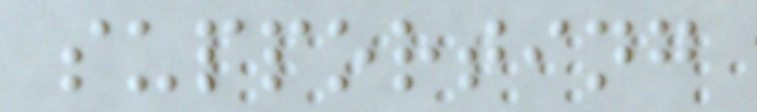supporting
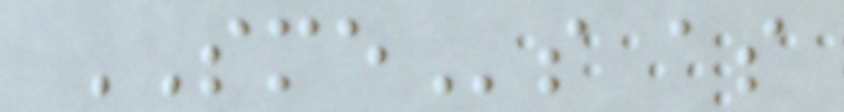SMEs as
